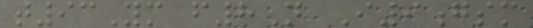t93Ym f8N I9gsm
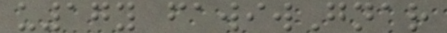u17y fawiwGnar
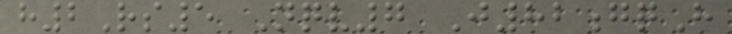h2Rs5 Nqv7 J82gqH
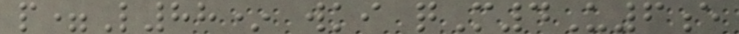p=L88* wki qM4U6e
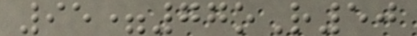95=77oR50
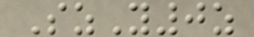SzY0z
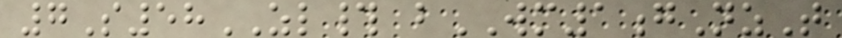7S58ZL# bWM1gNzT
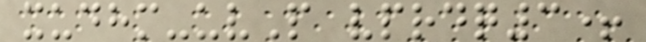xudhm-uvP vprdq3+
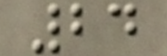24
